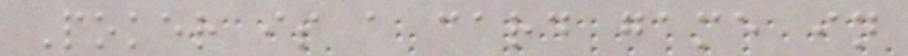Poker is a card game in
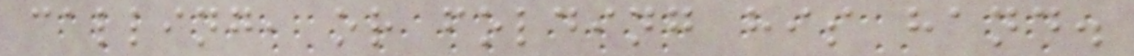calling, or folding his hand.
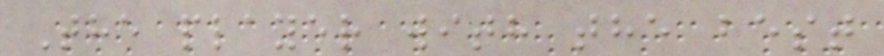The player with the best
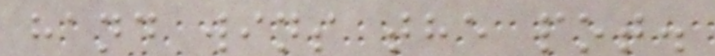hand wins the pot.
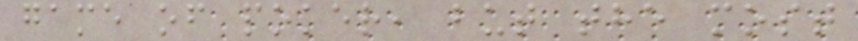game of poker, but the most
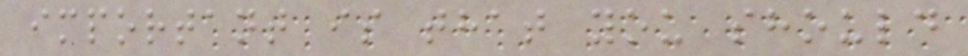important is that you should
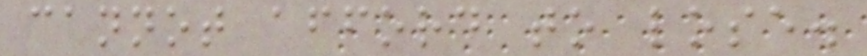cannot afford to lose.
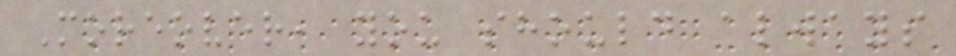Moreover, you should always
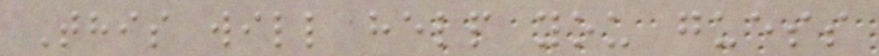This will help you guess
